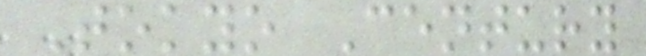Tokyo Century
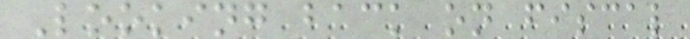Looking back on fiscal
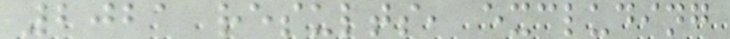2021 results, excluding
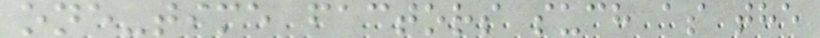one-time factors such as the
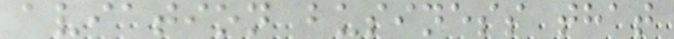aviation business that
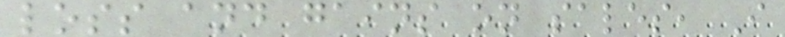loss and gains on sales, I
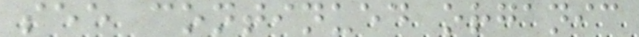see continued organic
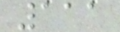111
